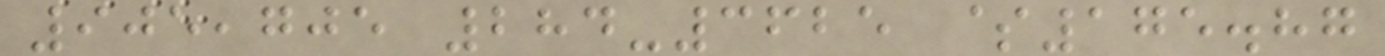905,705 284-3625 $175.87
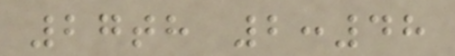27th 2:48
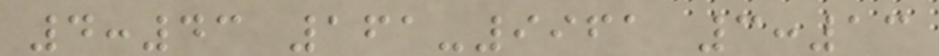4:43 161-9961 3:13
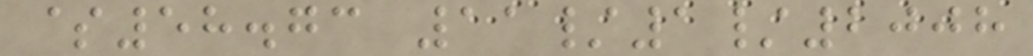$58.73 11/1/2008
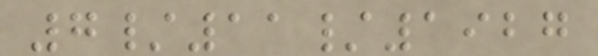7/11/1927
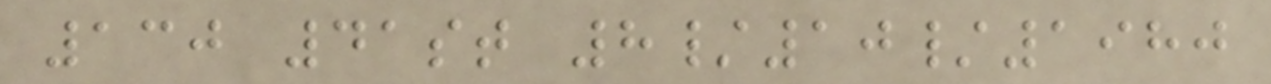130 41st 8/10/1980
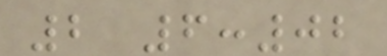2 6:02
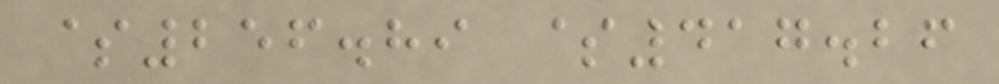$256.89 $417.26
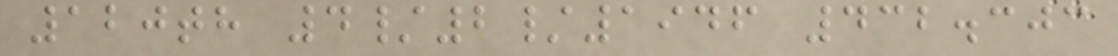120th 4/2/1946 432.303
